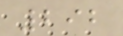292
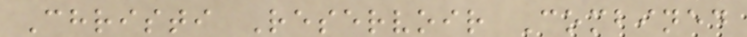Christi Reservoir Combined
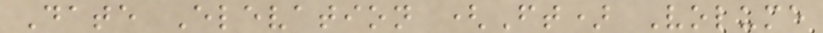Date Elevation (Ft) Volume
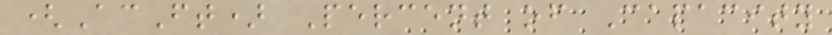(AcFt) Percent of Capacity
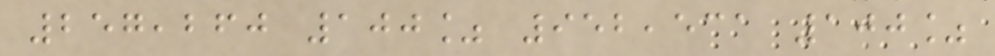257,260 100% 952,531 100%
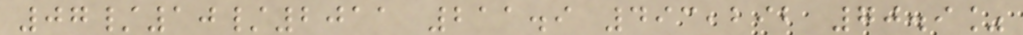07/10/2011 211.9 493,292 70.9%
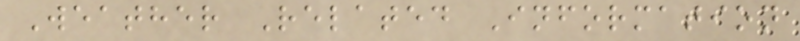Weather Related Information
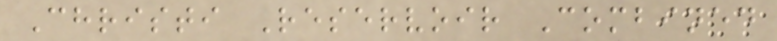Christi Reservoir Combined
